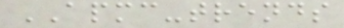APMC-trends
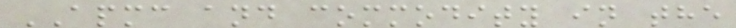APMC and commodity in the
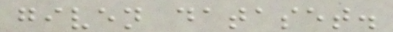given dataset.
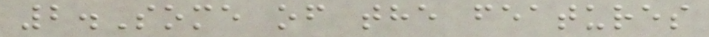2.Some of the features
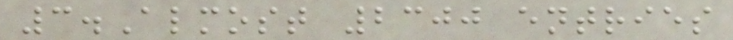3.Almost 2300 entries
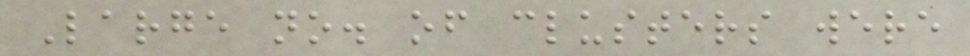Large no. of clusters were
